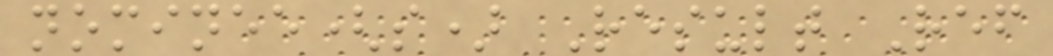nominee(s) Result Ref
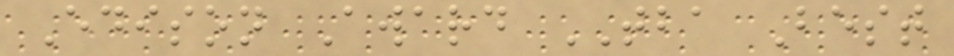Edison Award TBA Best
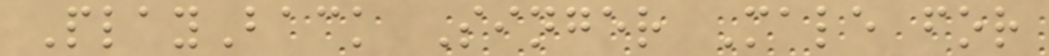PlayBack Singer Male for
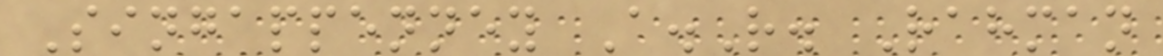Singappenney A.R. Rahman
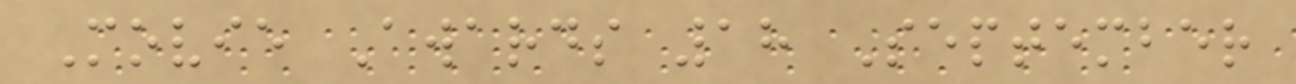Movie Awards 18 September
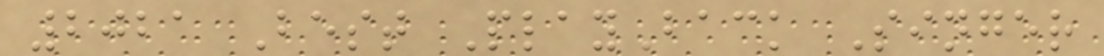2021 Best PlayBack Singer
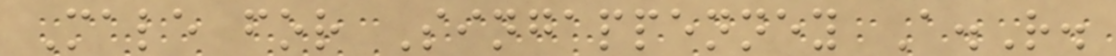Male for Singappenney A.R.
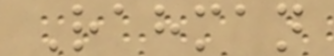Rahman
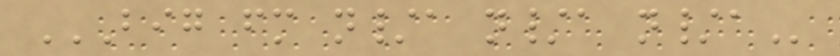BIG FM N/A N/A N/A
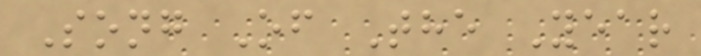Song Of The Year
